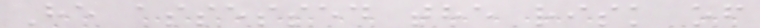He assessed the risk of
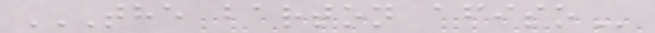THE BARTON AFISO
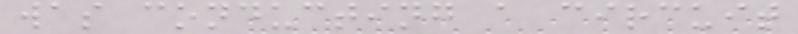was conducting a circuit
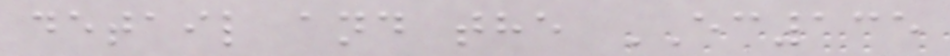detail and the EC135
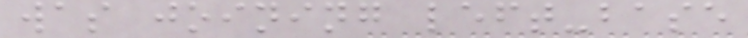was joining left-base
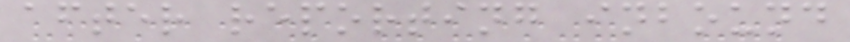after reporting inbound
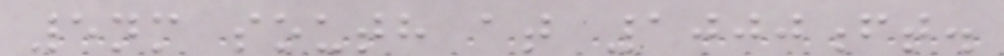5nm south at 1000ft.
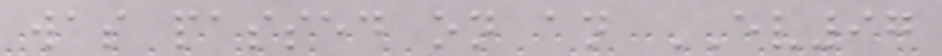was passed on an EV97
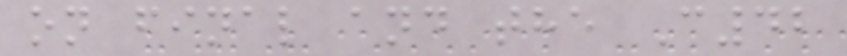on final and the C42
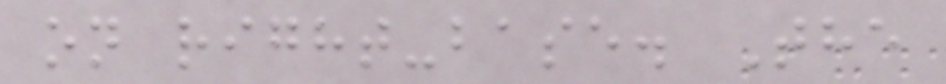on right-base. The
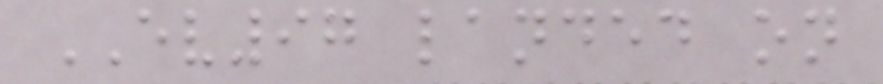EV97 landed on
